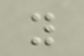y
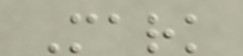Mark
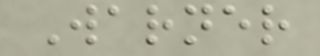Warner
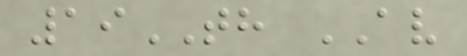19TH AV
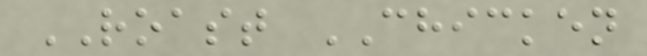ROAST CHICKEN
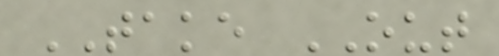TAKE OUT
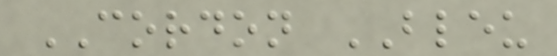CORDON BLEU
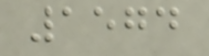1574
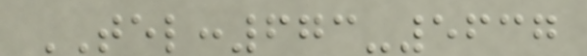TEL:673-5637
